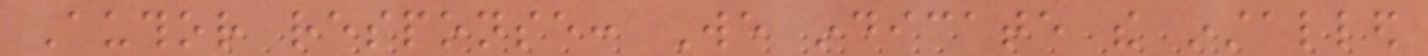Author response: We indicate the installed
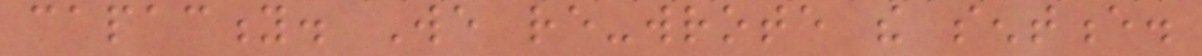capacity. We re-wrote the sentence.
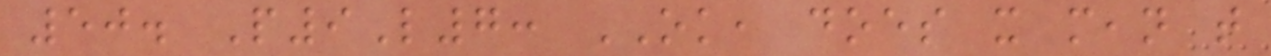50. P9L7: OK, does it mean that
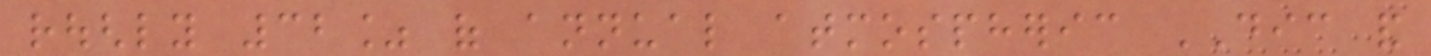roughly 32% of annual atmospheric DIC and
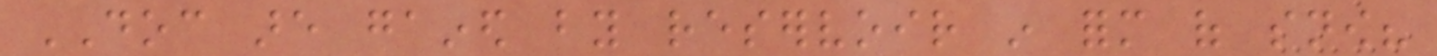DOC are gained by reservoir in form of snow?
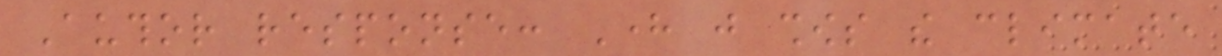Author response: Here just shows the climate
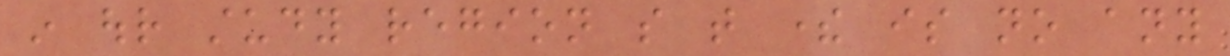in our study region so that there is no any
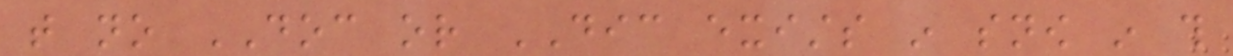that no DOC or DIC exists in snow in this
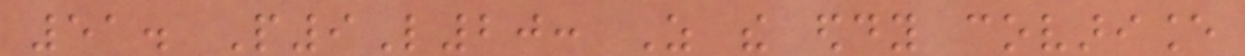51. P9L20: As the eddy covariance
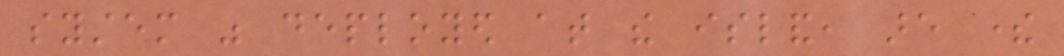system was deployed at the island, are there
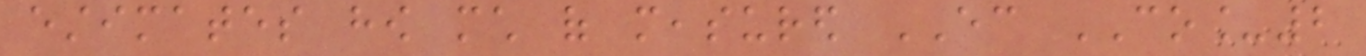estimates how much of measured EC CO_2
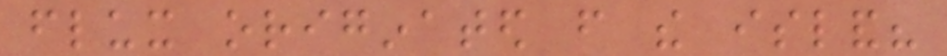flux originated from the island?
